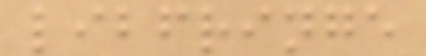libfringe
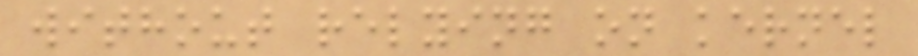without relying on kernel
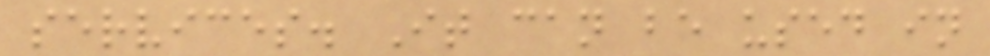services. It can be used in
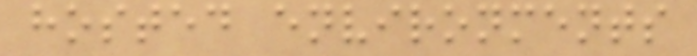hosted environments
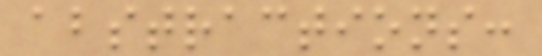abstractions:
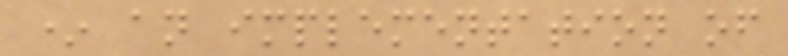* an implementation of
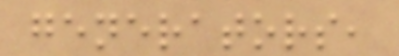generators,
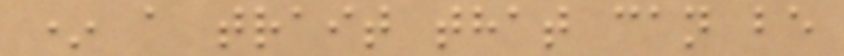* a trait that can be
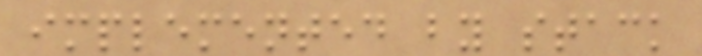implemented by stack
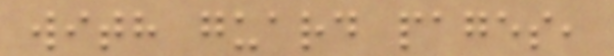with guard pages,
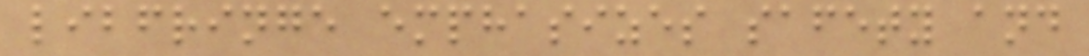libfringe emphasizes safety and
